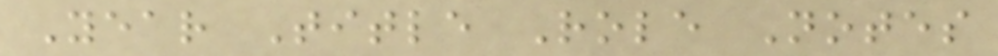Year Title Role Notes
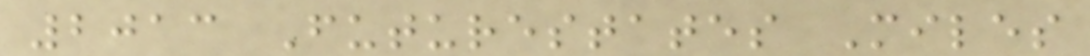2013 Futurestates Miles
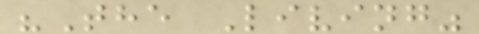"The Living"
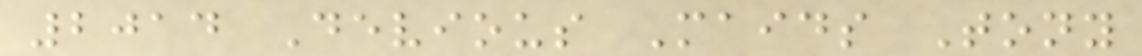2014 Devious Maids Tony
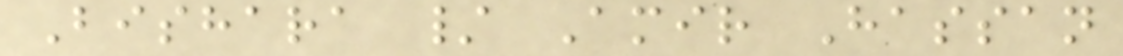Bishara / Amir Hassan
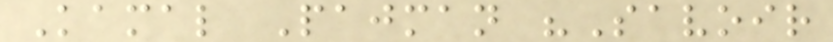Kamal Pajman "Savoir
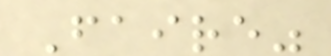Faire"
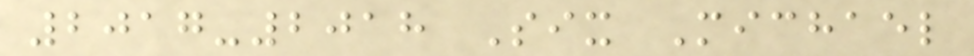2017-2018 Six Michael
